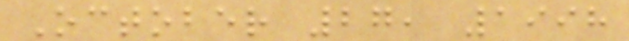October 27, 1998
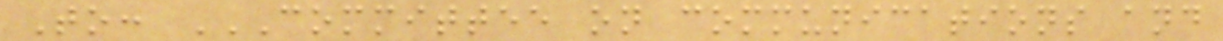To: COMMITTEE ON COMMUNICATIONS AND
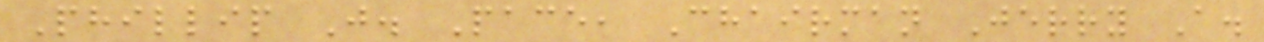Phillip J. Pace, Chairman Jerry A.
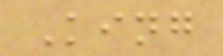King
